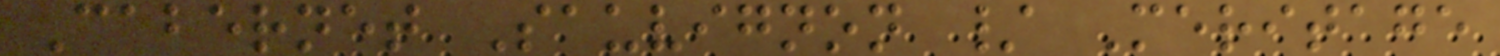Cabernet Sauvignon / Meritage
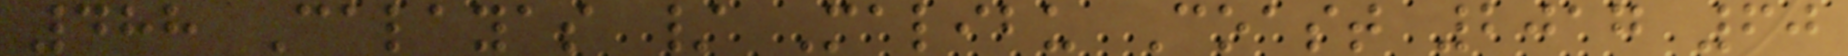488 Calayas / Malibu Coast 2017 60
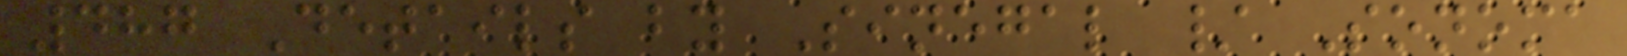487 Details by Sinegal / Sonoma
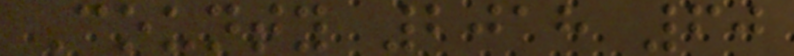County 2018 60
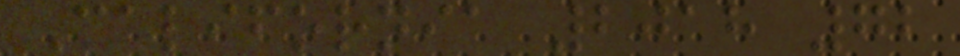California 2018 72
